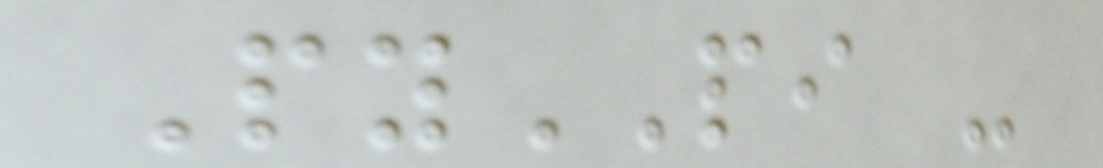PyPI -
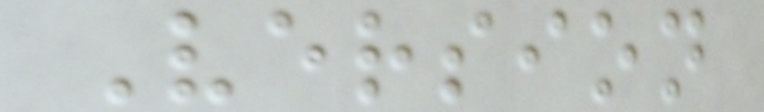Version
